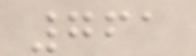761
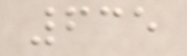635
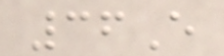36E
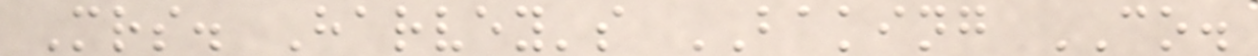Mrs. Harvey's BAKING CO.
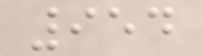954
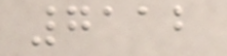7112
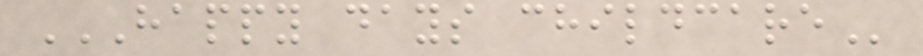HAPPY DAYS CHILDCARE
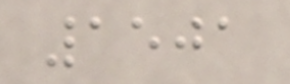1501
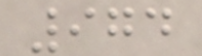974
